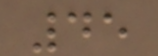45
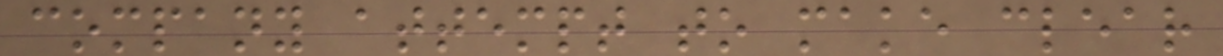company attempt to make clear
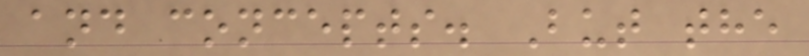and concepts. But the
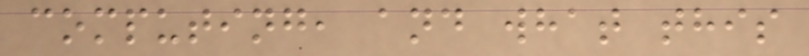computing, and what this
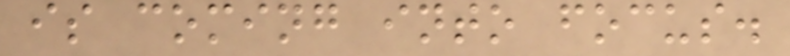is coming into focus.
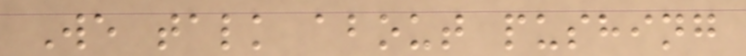We talk about pushing
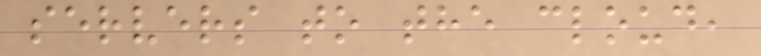servers to the cloud,
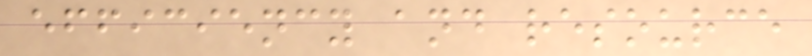efficiency and resource
